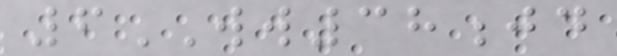6WW38jd
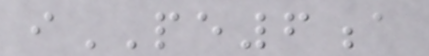iPE6a
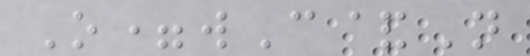O=wC&N
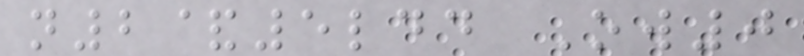n2&5ldd Ow0
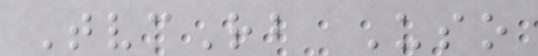TvmRb Uso
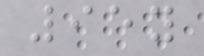95y
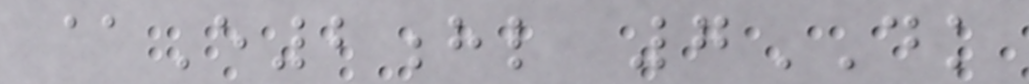@E2hl 7DK
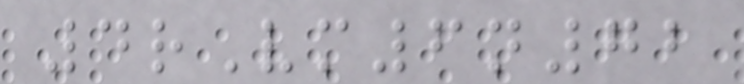4rVm6n72
